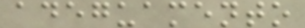adeguamento
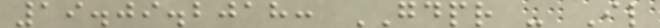19.09.2018: GDPR - Il
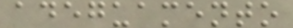adeguamento
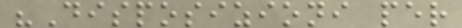"Disposizioni per
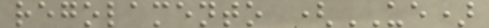regolamento (UE)
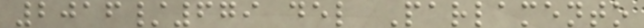2016/679 del Parlamento
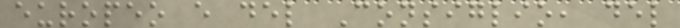europeo e del Consiglio, del
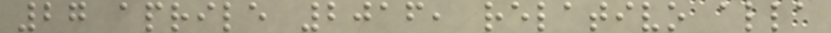27 aprile 2016, relativo alla
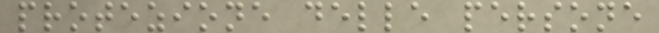protezione delle persone
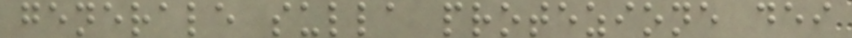generale sulla protezione dei
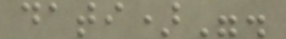dati)".
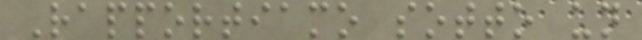Rapportiamo sotto un
